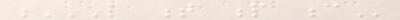L T P C
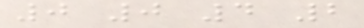0 0 4 2
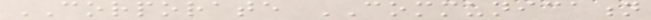CORPORATE COMMUNICATION
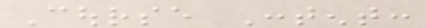Course Content:
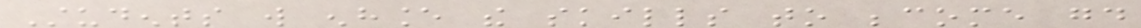Students will enhance the skills to become good
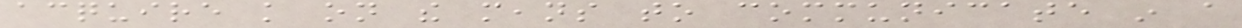acquire knowledge on the means to communicate in a
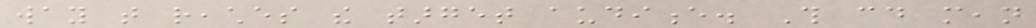way that reaches the target audience. This could mean
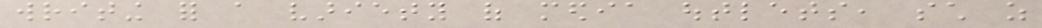writing for a variety of media outlets, such as
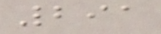291
